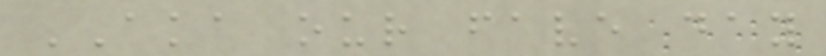AKA our fave day
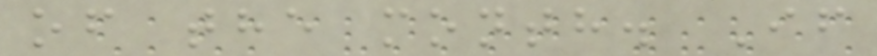of the month. If
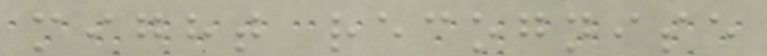might recognise
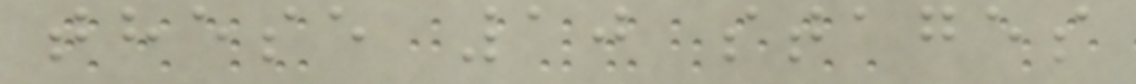these 10 stages
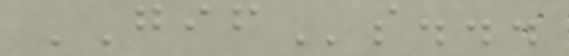GIFs...
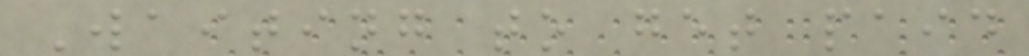Waiting to get paid
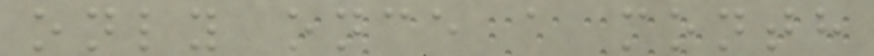only once a month
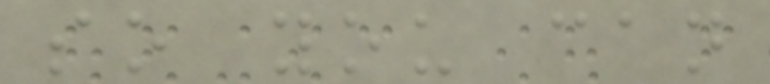so you can
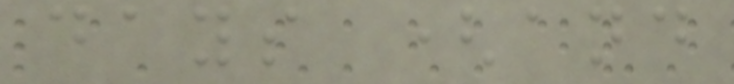days (and
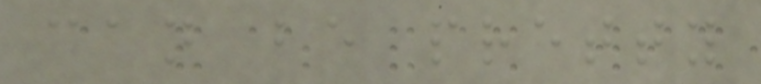can be pretty
